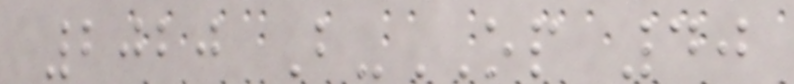2020 B-OP 40
